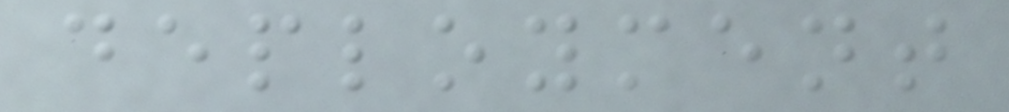deployment
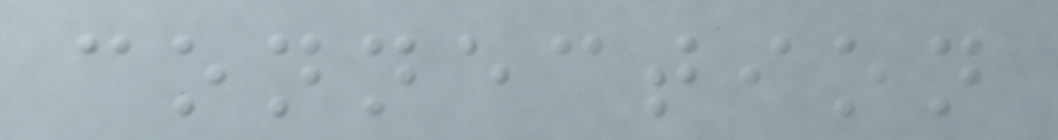connection
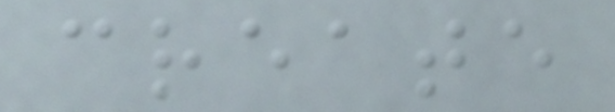create
